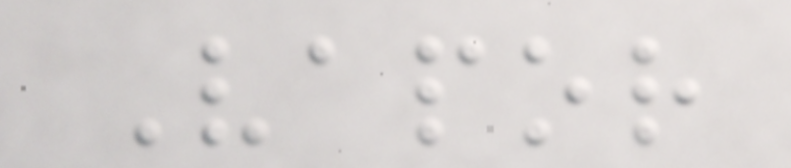Vapor
